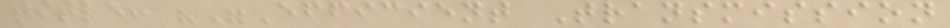title: ""Efficient Transmission
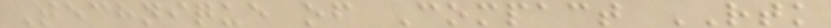Technique of Compact RTK
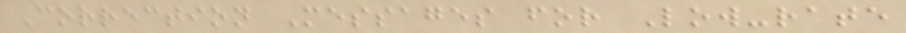Correction Messages for Low-rate
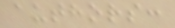authors:
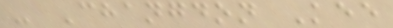- Changdon Kee
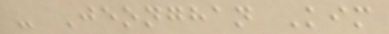- Jeonghan Kim
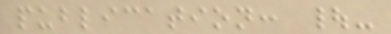publication: |-
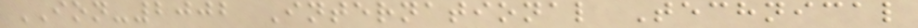ION-2002 International Technical
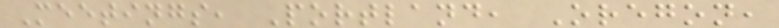Meetings, Portland, Oregon,
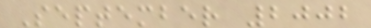September 2002
